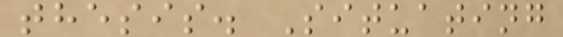thesis. Situating
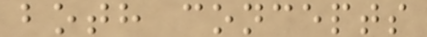both concepts
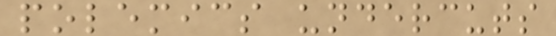polemics undercuts
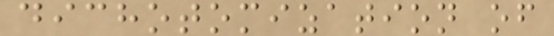dichotomization of
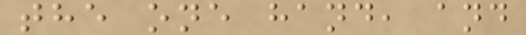the one hand, and
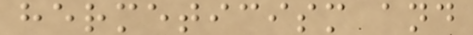hermeticism and
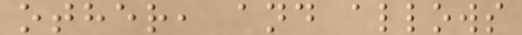other, and allows
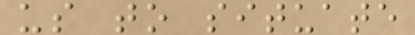us to situate
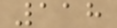118
